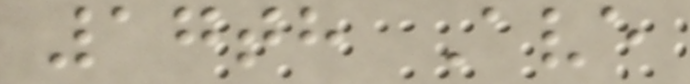17th Ave
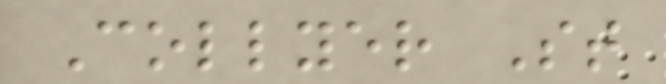Collyer St
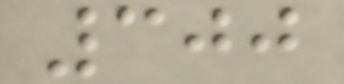300
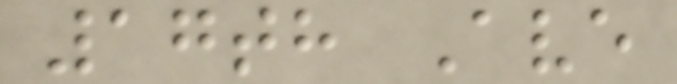17th Ave
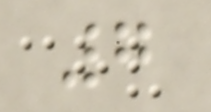7
